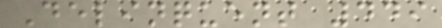Delinquent 449
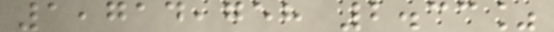1,714,758 2.33%
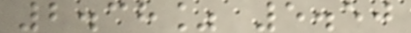2.38% 5.50
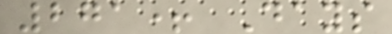271+ Days
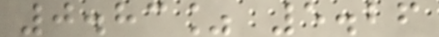0.83% 5.26
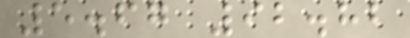5.67 92.82
